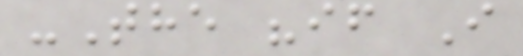-The "if I
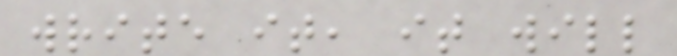write it, it will
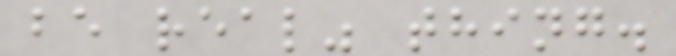be real" thing.
